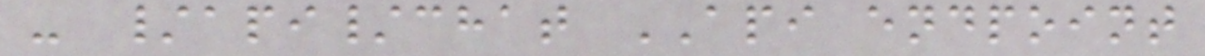- /api/chat API endpoint
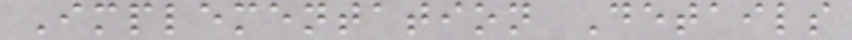Implementation Details
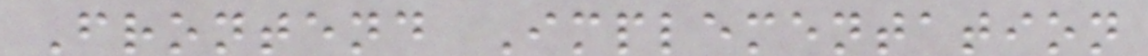Frontend Implementation
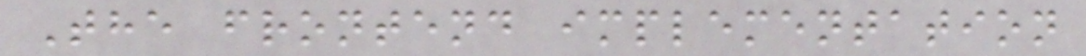The frontend implementation
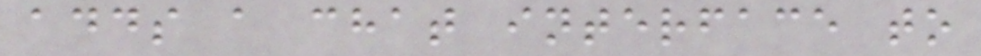adds a chat interface to
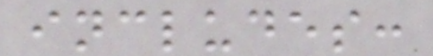includes:
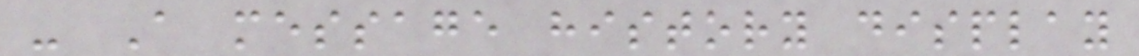- A message history display
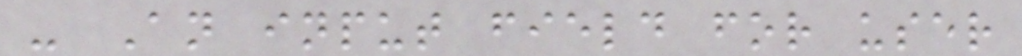- An input field for user
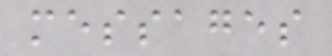messages
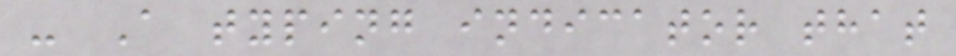- A typing indicator that
